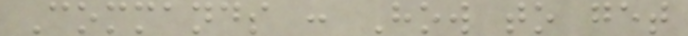Commands : How to get
